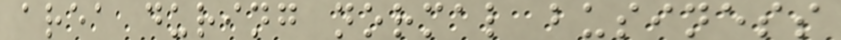area during normal business
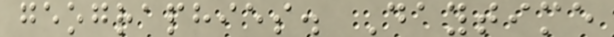geographies. Daytime
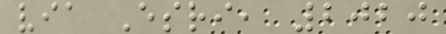via Esri, 2020
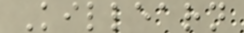Killearn
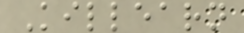Killearn
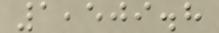1,509.8
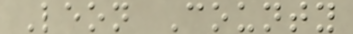Leon County
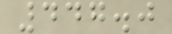447.0
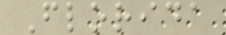Florida
